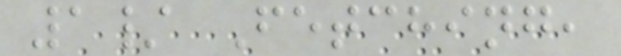1/ Fetching,
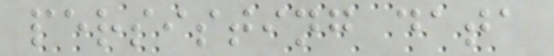persisting data
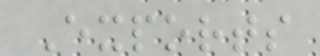Exports
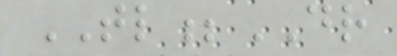TL;DR
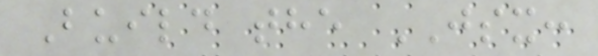Build the JSX:
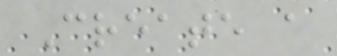Create a
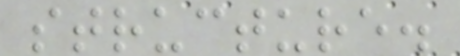structure.
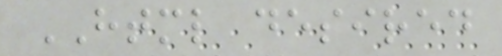HTML desired
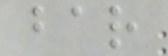bar
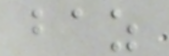baz
